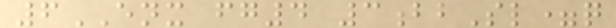6ENX fg4 3bbSl=q
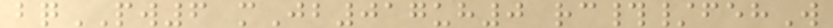bqPW6 mJb017uh0 rc#/fehW
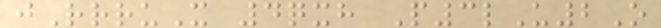jRrruX 4qxh P3lU2O
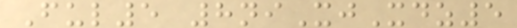Ful5 8niXjXdz5
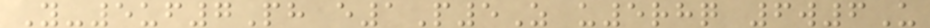Y-5uf7Ph e1P5Z u5rhq 6w6U
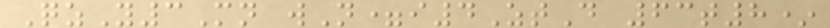QzY3Mn wN=i4ZtD 63t8*
